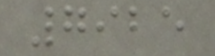7925
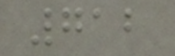712
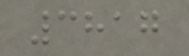3817
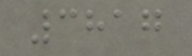3817
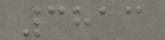3813
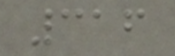316
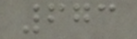673
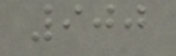900
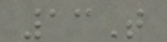13T
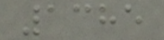1385
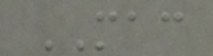MAC
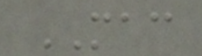MAC
